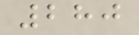280
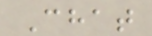Chat
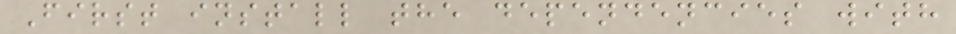First install the dependencies with
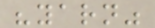"yarn"
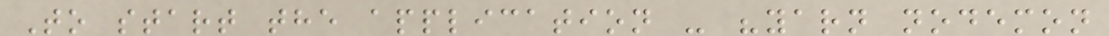To start the application - "yarn nodemon
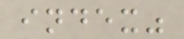index"
